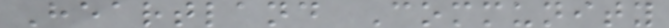Heartland Community
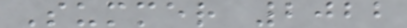Summer 2022
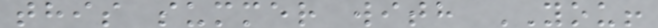this summer with YOU!
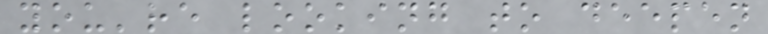you're looking to deepen
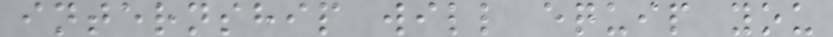internship will equip you
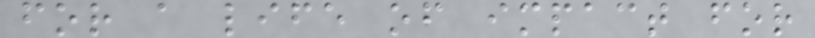for a life of impact for
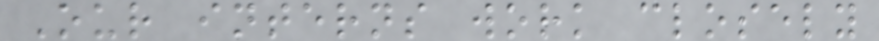Our interns work closely
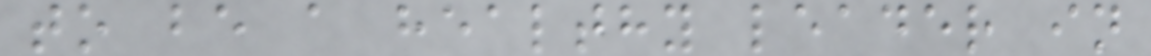to be a healthy leader in
